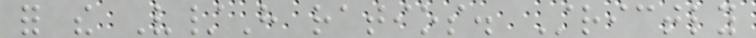for the V/H ratios. Strictly
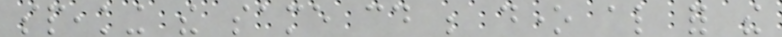speaking the same could be done also for the
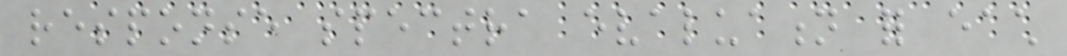response spectra evaluation for each
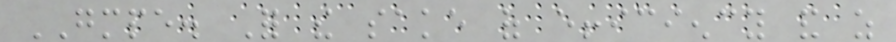GMPE. For the sake of efficiency and as
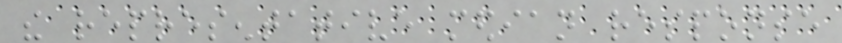the representative median response
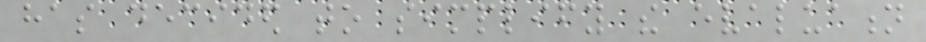has decided to simplify the evaluation
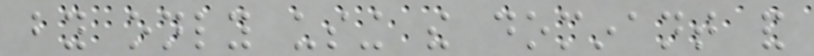by only using the dominant and
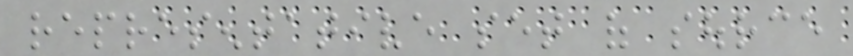representative set of source
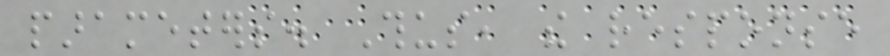parameters. Thus, the response
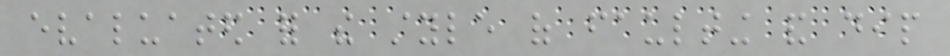evaluated for the style of faulting and dip
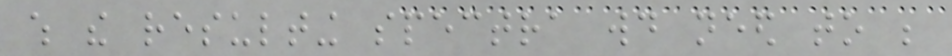which the resulting spectra would need to be
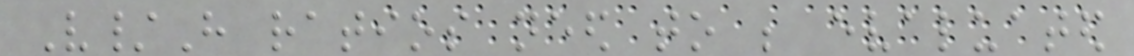V/H ratios need to be evaluated
